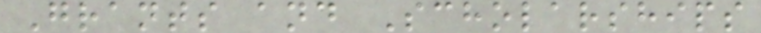Grants and Scholarships
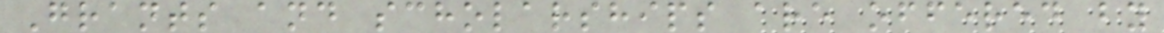Grants and scholarships are offered by
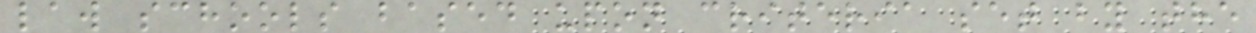law schools based upon criteria set by the
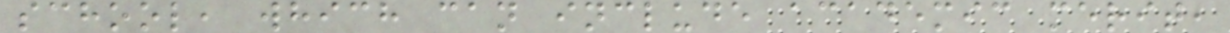school, which can include academic merit,
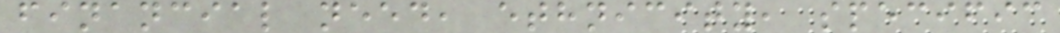financial need, ethnicity, specific
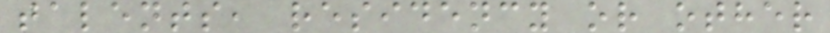talents, residency or other
